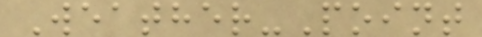Weather-Point
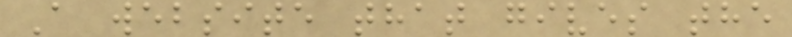A website that gives the
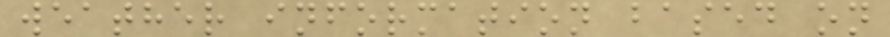weather information based on
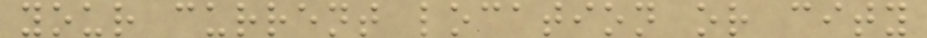your current location or city
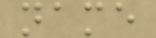name
